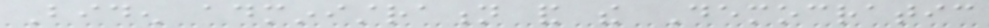Biden administration and the Democratic
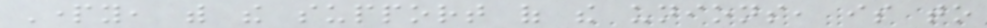Party, with the support of the unions, is to
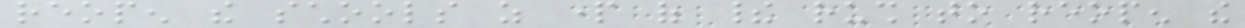reopen the schools as part of their rush to reopen the
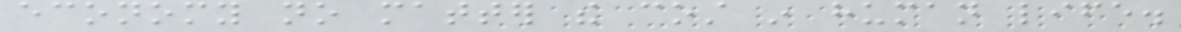economy no matter the cost in human life.
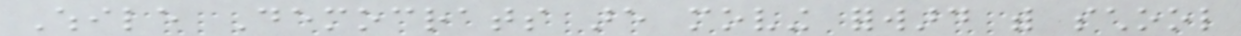While Democrats are moving forward with school
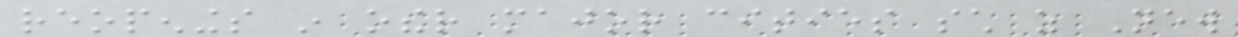reopenings in other major cities such as New
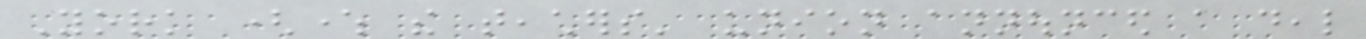York (where the teachers' union announced a deal
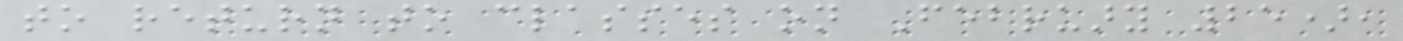to return to classes on February 25),
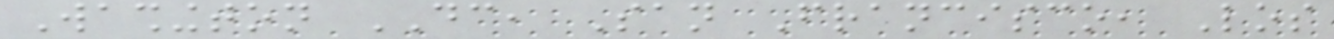Washington DC, San Francisco, Los
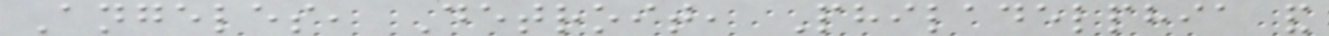Angeles, Detroit, Philadelphia and
